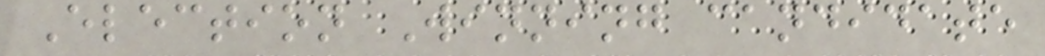Election Winning candidate
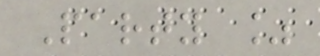Party %
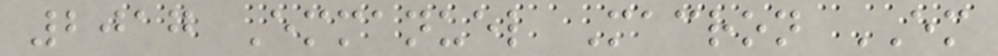2017 Emmanuel Macron EM
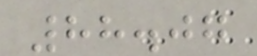88.07
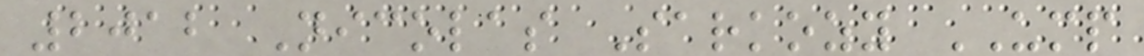2012 Nicolas Sarkozy UMP
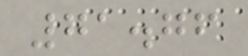71.76
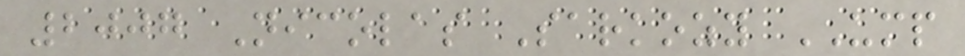2007 Nicolas Sarkozy UMP
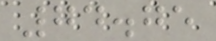74.75
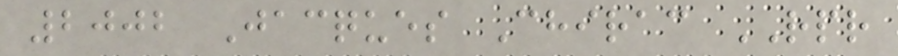2002 Jacques Chirac RPR
